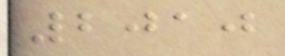2010
